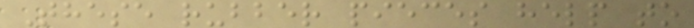These rubber pieces help to
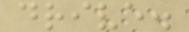drive.
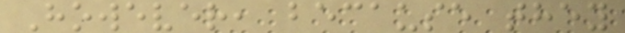However, because they
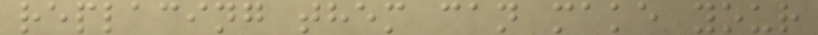replacing them can make your
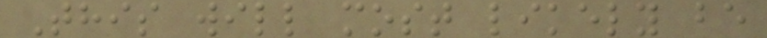This will most likely be
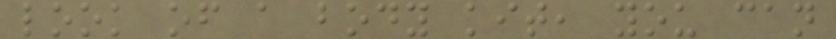look of a body kit, you can
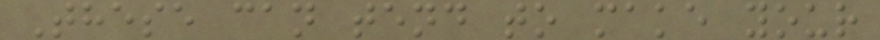These can tend to make your
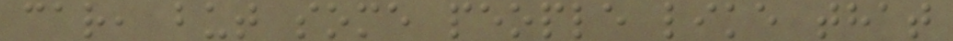car, but some people like that
